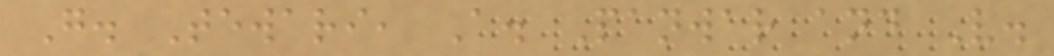G. Tewari, A. Panwar and V.
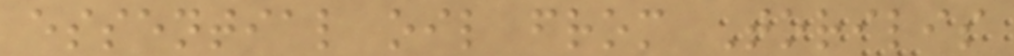essential oil from Torilis
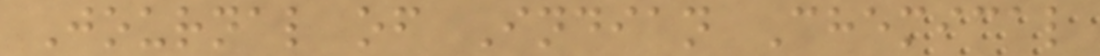Journal of Indian Chemical
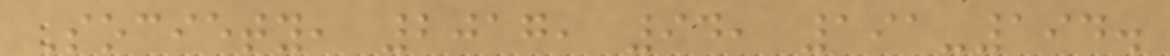Society, 2017, 94, 191-194.
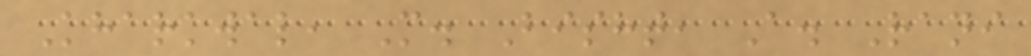Kharkwal, M. Bisht, A. Rani
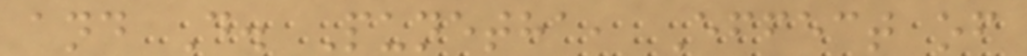and D. Punetha, Effect of
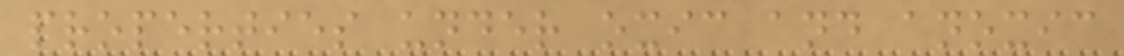properties under oxic and anoxic
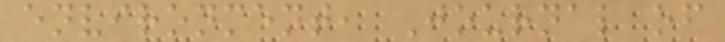environment, Journal of
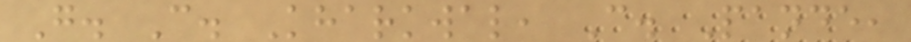G. C. Kharkwal, C. Pande,
